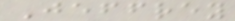Jeffrey
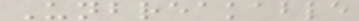Unbreakable
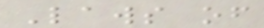Laws of
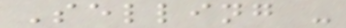Selling -
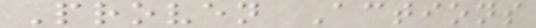Proven Actions
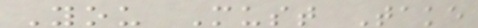You Must Take
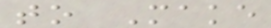to Make
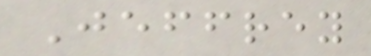Jeffrey
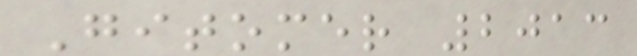Gitomer 2013
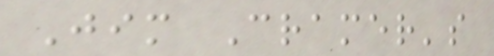Jim Cramer's
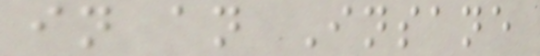in an Insane
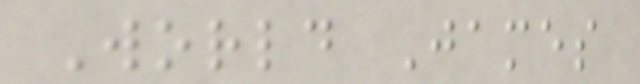World James
